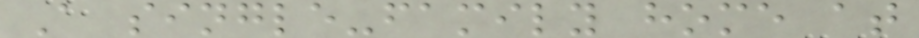A single-family home at
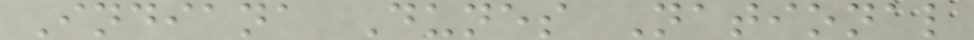Indiana Dunes National
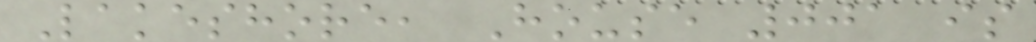Lakeshore, House 001 is
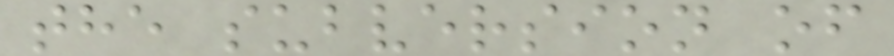the subversion of
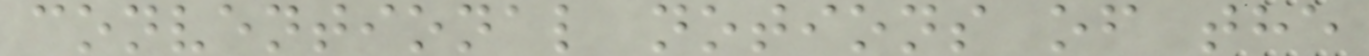conventional notions of the
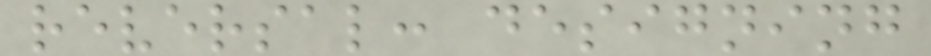reversal: designing
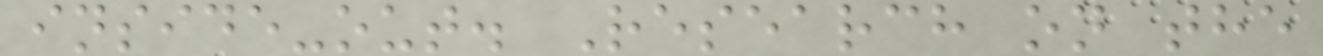inside-out. Research on the
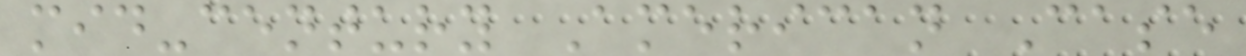mid-century American Case
